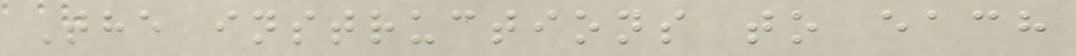The instructions to each
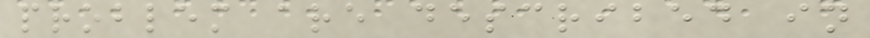problem are described in
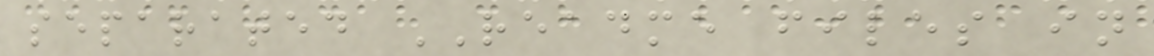separated README files in
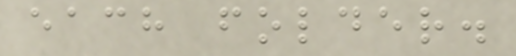each folder.
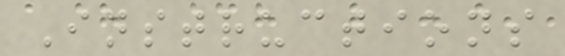Instructions
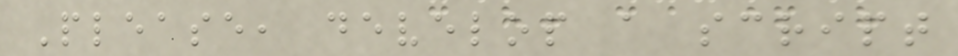Please, develop a script
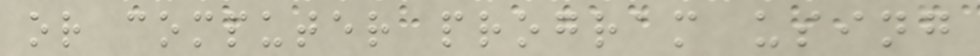or computer program using
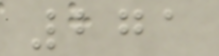271
